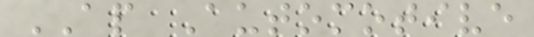AP Automotive
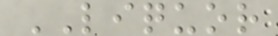LIQUOR
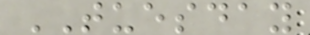TUESDAY
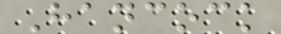Hancock
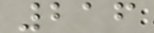216
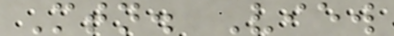Mtn. View
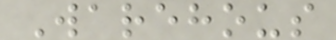Warehous
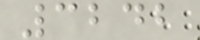3242
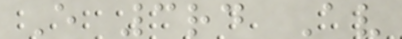E 3rd Av
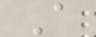A
